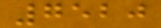7520
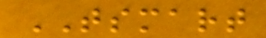TSMART
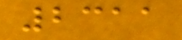2311
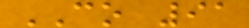CO 91
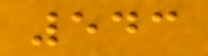543
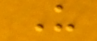U
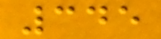345
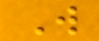W
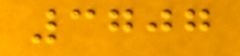3707
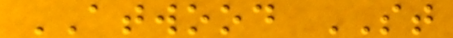ATWOOD ST
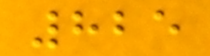825
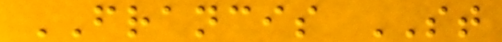FRANCIS ST
